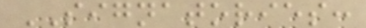SIGNATORIES:
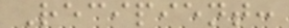Recipient:
